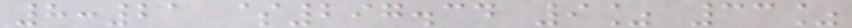8:21 $297.34 9% 33%
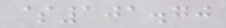$101.70
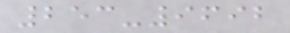253-9692
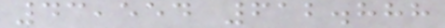43,554 612.888
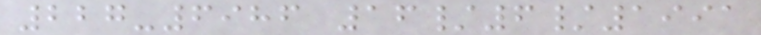227-6986 16/6/1991
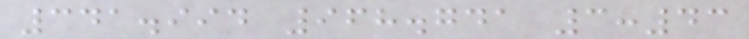341.994 968.741 3:43
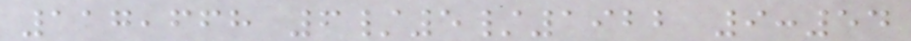117,668 6/5/1922 9:54
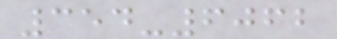354-6062
